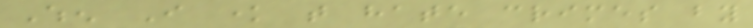When I know that hate crimes by
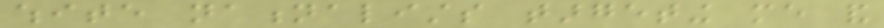white nationalists targeting me and
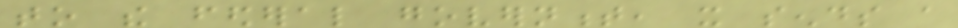to the federal government, it sends a
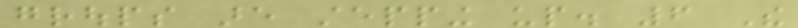groups are stepping up. 6 The
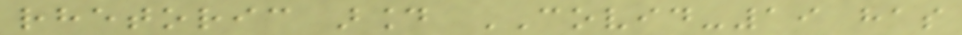rhetoric around COVID-19 has
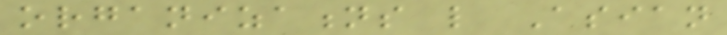organizations like Asian
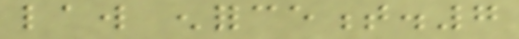law enforcement.7
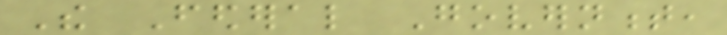The Federal Government,
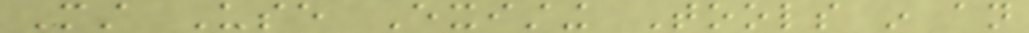Must Use Existing Tools in an
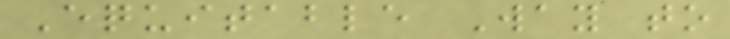Equitable Way to
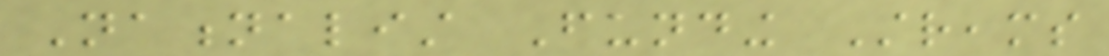Nationalist Funding Streams
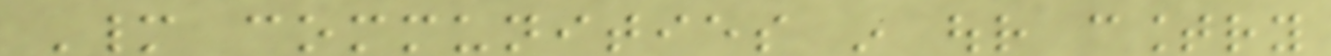Many communities in our country
